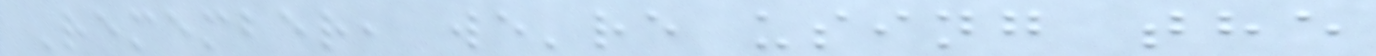Remember, we're using the
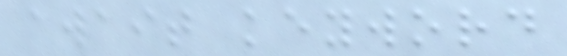await keyword
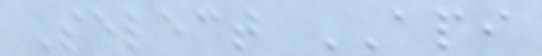Select API
